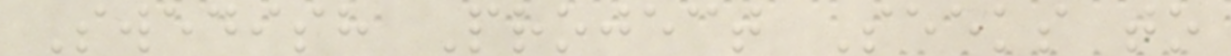Swedish Project Seeks to
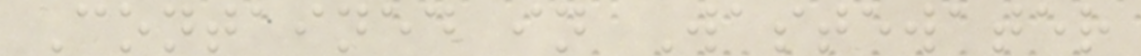Contained in Wastewater
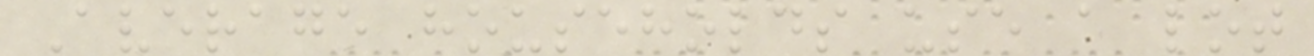Average households use a lot
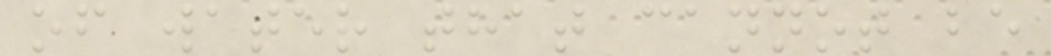of water that cannot be
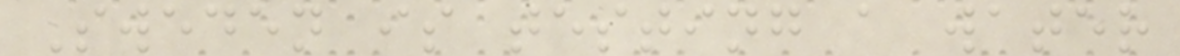Sweden is testing a water
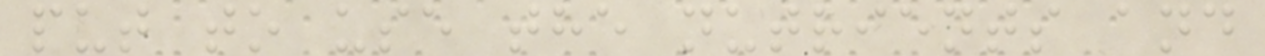put to use the nutrients and
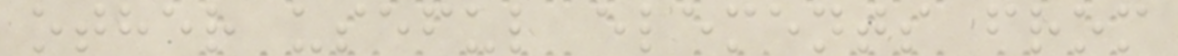other useful elements from
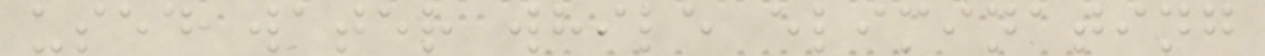used water while eliminating
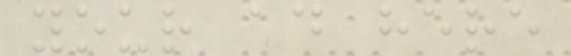your ad here
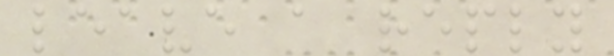leave a reply
